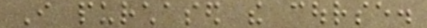I purchased the course.
